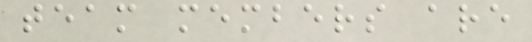team members are
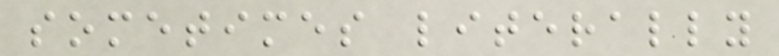sometimes literally
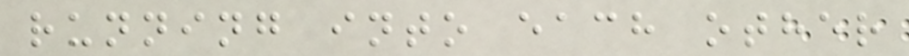running into each other
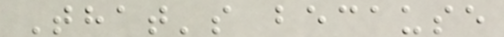That's because
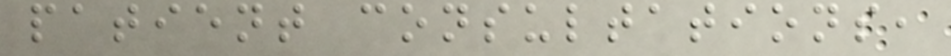patient consultations,
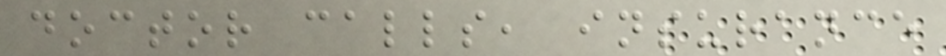doctor calls, insurance
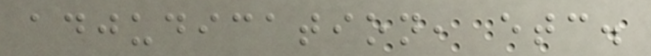adjudication, etc.
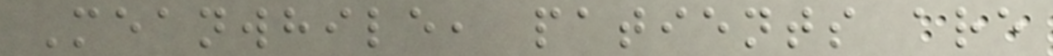Meanwhile, patients are
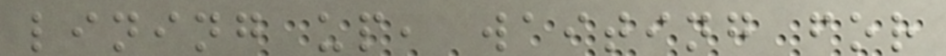lining up, waiting for
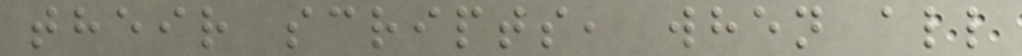their scripts, when all
